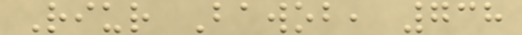Riur Bawob, 738
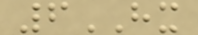6HX
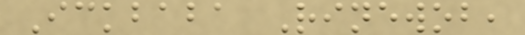Ickbaba Rinewob,
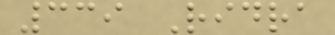339 Ridra
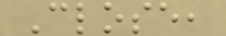Close,
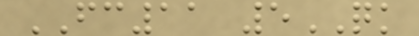FC11 5QK
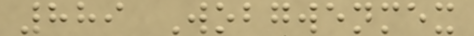889 Wobgwenmex
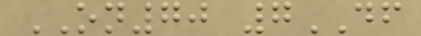ON70 7DF
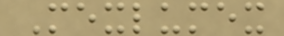Mexlumex
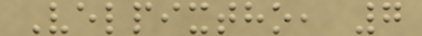Velpixtho, 7
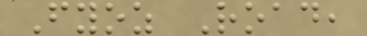Fyoz Road,
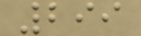299
